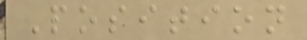Position
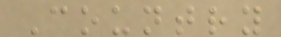Country
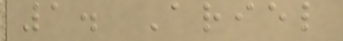1. Ariel
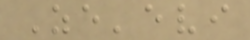Ze'evi
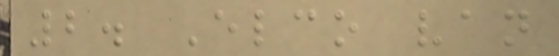2. Elco van
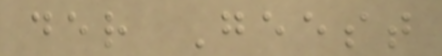der Geest
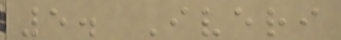5. Iveri
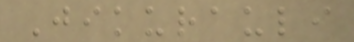Jikurauli
